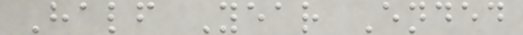Half Year Ended
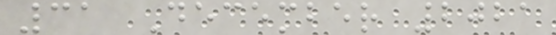31 December 2021
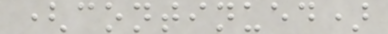(continued)
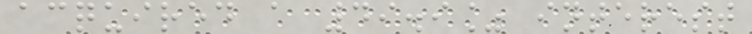acquired a 49.9% interest
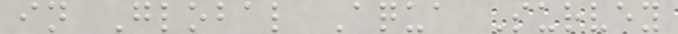in Global Aqua Survey
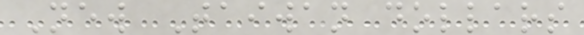New Taiwan dollars
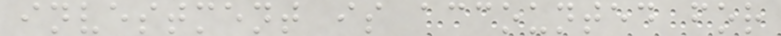investment is accounted for
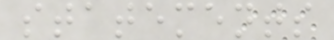statements
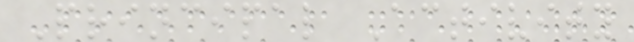Principal Activity
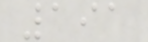191
